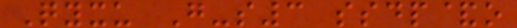Qyxu G-s3 ssdp&o
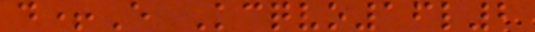d+E Kcqvo16l2
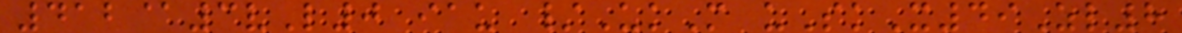412@3vL0 iau /UkM uSkX49Zl8
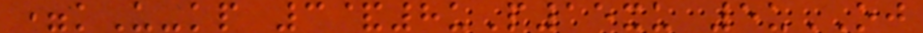=kU-kp 3&8uP15xu 5uOJ
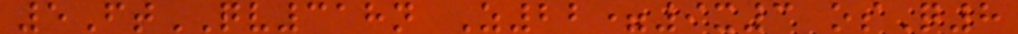5FtQV318n Z22=9x3 osQ8
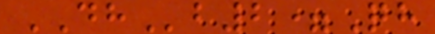DHb2=Qh
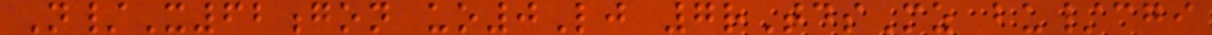N/X62gon uo0Lj 7rTdsMz bu/cgi
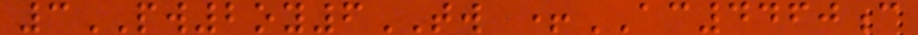3PW2oy6TW +AC4460c
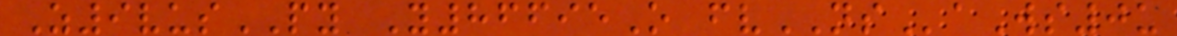Z9vusPY Y86695O fvNSaWs0u
